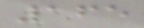165
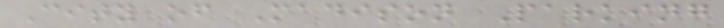City of Madison Parking
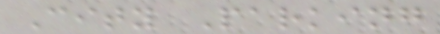City Parking
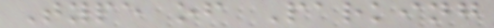Type of Parking
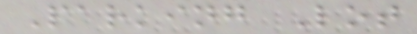Parking Lot
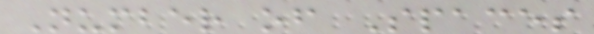Number of Spaces
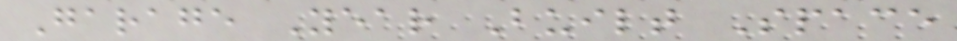Garage Year Built Space
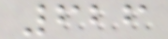626
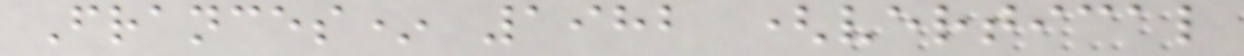Frances* 1982 (vertical
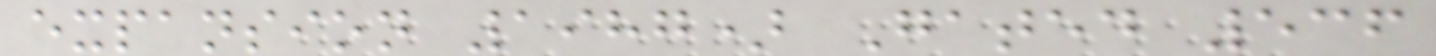expansion 1987) Gated 536
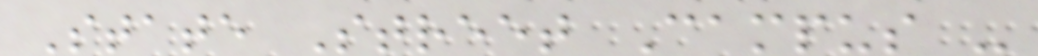State Street Campus -
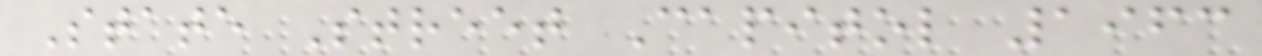State Street Capitol 1963
